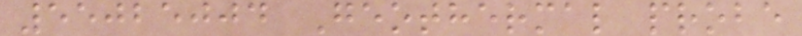55025004 Geothermal probe
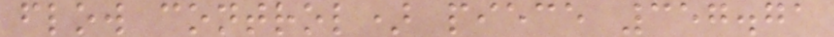flow control) piece 357.71
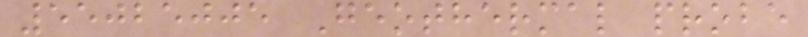55025005 Geothermal probe
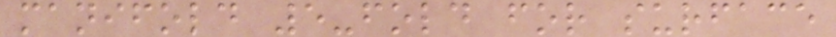manifold 5-fold for surface
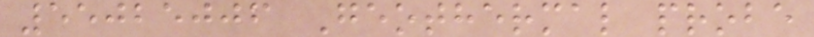55025006 Geothermal probe
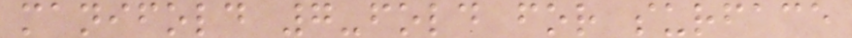manifold 7-fold for surface
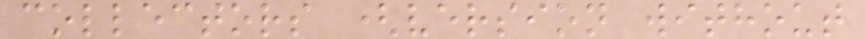collectors (version without
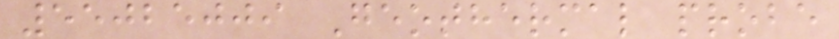55025009 Geothermal probe
